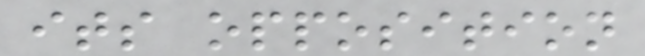its opposition
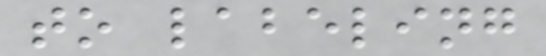to labeling
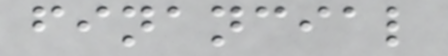financial
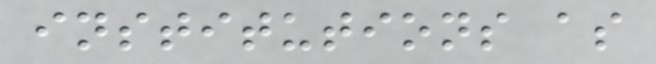institutions as
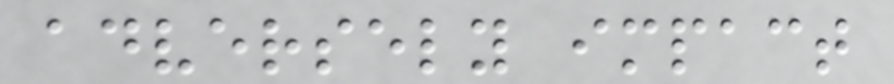adversely impact
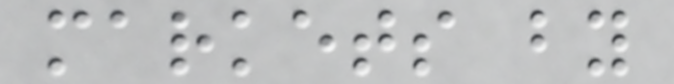markets by
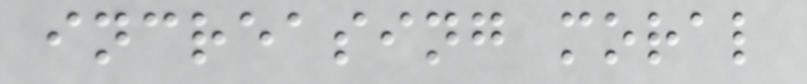increasing moral
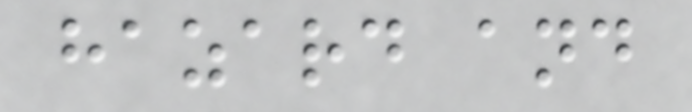hazard and
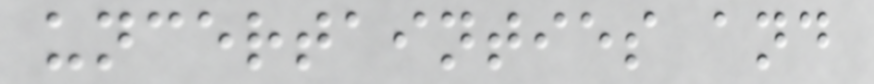uncertainties and
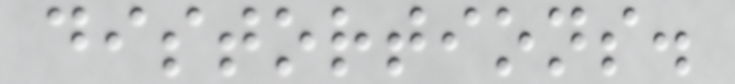distortions.
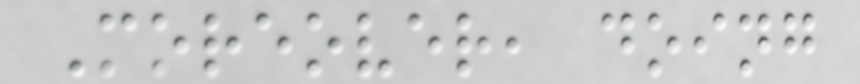Moreover, doing
